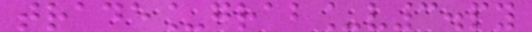trade_grab_v3.py
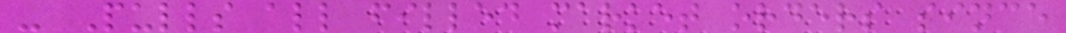- Pulls all filled market orders since
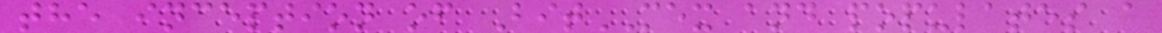the inception of BitMEX and populates a
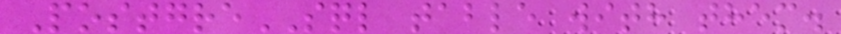PostgreSQL table with them.
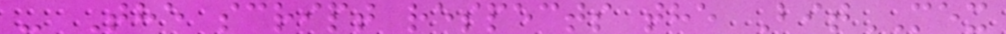- The script respects the BitMEX
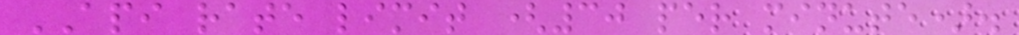API rate limit (30 per minute).
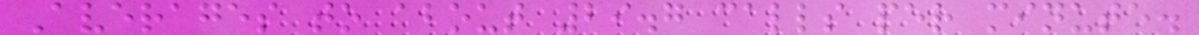Averages to about 29.7 calls per minute.
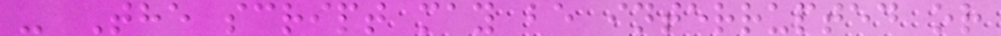- The script may be interrupted or
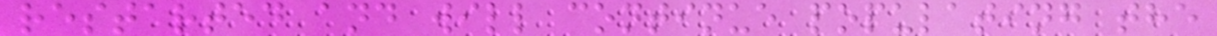restarted and will continue populating the
